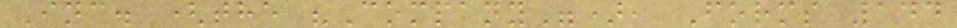Inc. (the "Company"), Forms 144
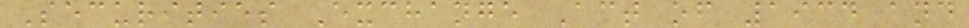Securities Exchange Act of 1934 and
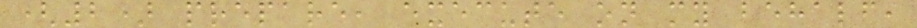(2) prepare, execute on my behalf,
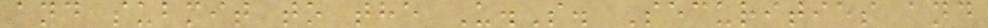and submit to the U.S. Securities and
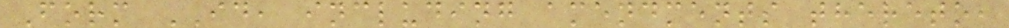Form ID, including amendments thereto,
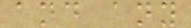and any
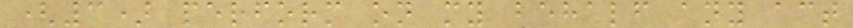(3) perform on my behalf any act
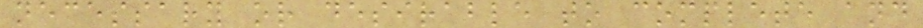necessary or desirable to complete and
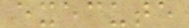execute
